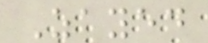Zayed
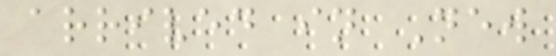arrived in New
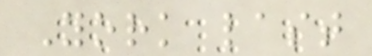York last
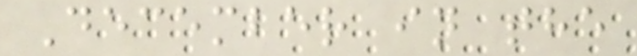December in the
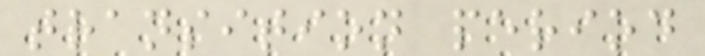transition period
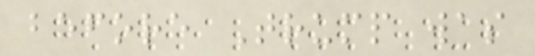before Trump was
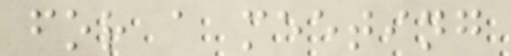for a meeting
